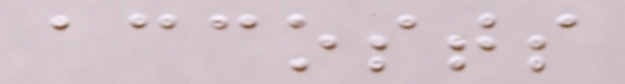accosts
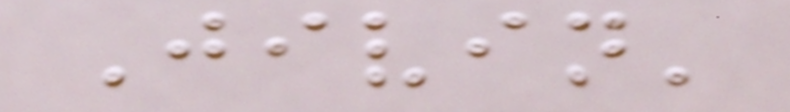Jivin'
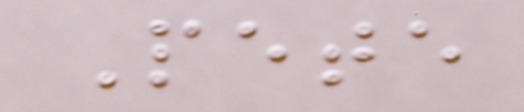Pete
